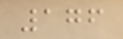176
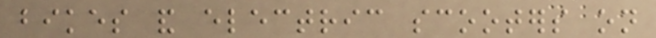bikes and electric scooters on
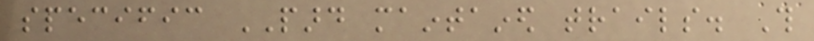specific PARD maintained trails. This
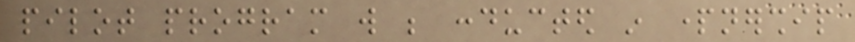pilot program will be conducted in partnership
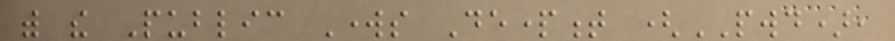with the Public Works Department (PWD),
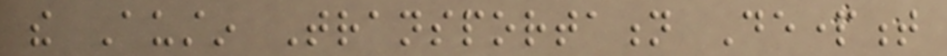the Austin Transportation Department
